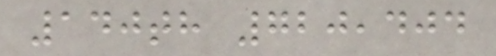140th 720,404
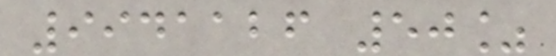9941126 50%
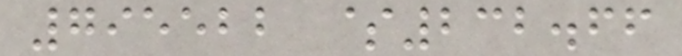795522 $232.66
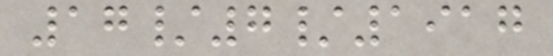17/7/1917
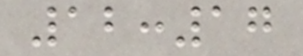12:17
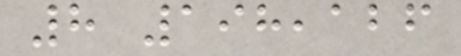8 198,126
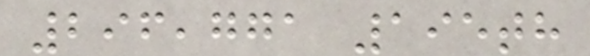296,771 195th
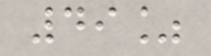49%
